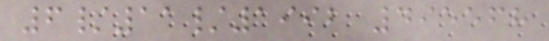6/11/1992 495568
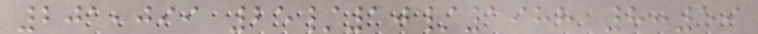201,099 25/10/1988 8:59
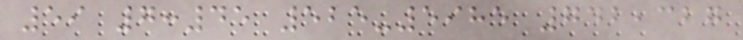59 7:45 525-5985 742,327
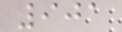901
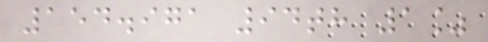154.971 94th 1%
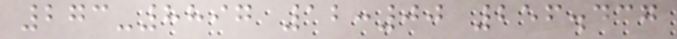273-8897 12:00 256.437
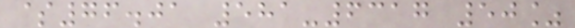$76.01 581-6317 50%
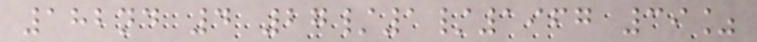182nd 4 27/1/1967 39%
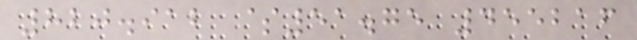820.912 $51.75 455216
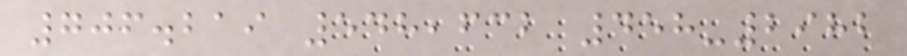706.219 548,632 458-2982
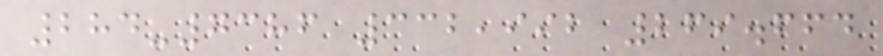284-7386 332,992 269.664
